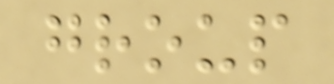group
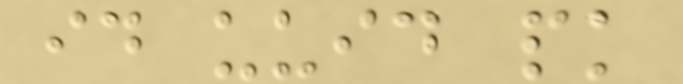id uuid pk
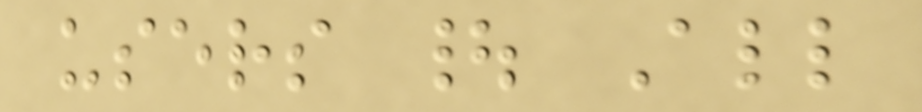users | All
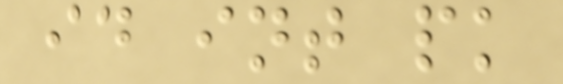id int pk
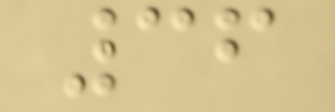36
